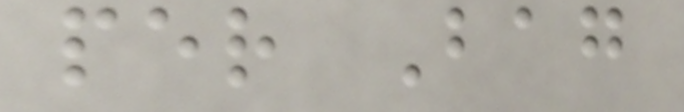per Bag
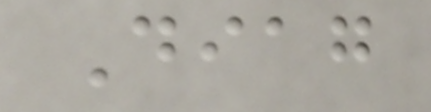Diag
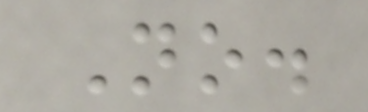No.
